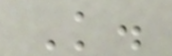K.
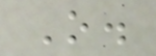O.
